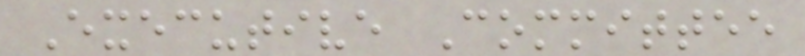Executive Committee
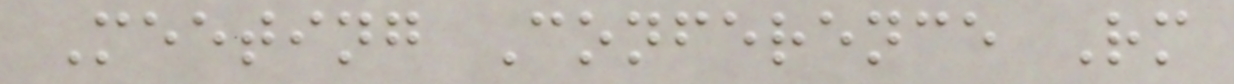Meeting Conference Rm
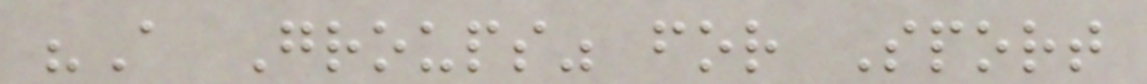"A Groups" for Sport
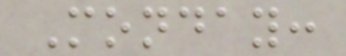Monday:
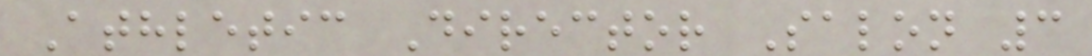Athletic Director Salon 3
